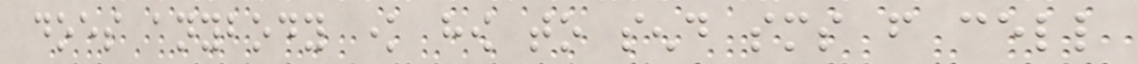does anybody know how to send sms from cell
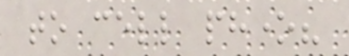to cell phone?
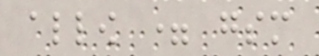allow = gsm
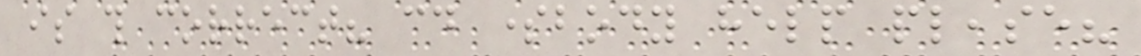is this correct? could somebody help please?
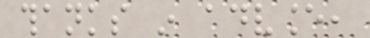thanks in advance,
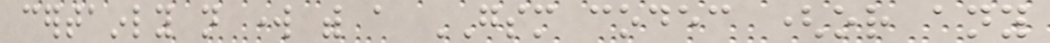certainly not work with a GSM codec (or any
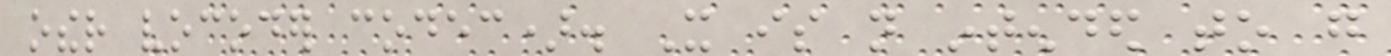other vocoder codec). It is not intended to go
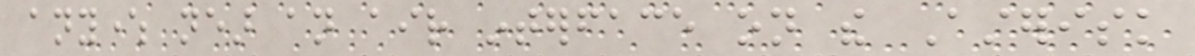anywhere near an air interface on the Asterisk
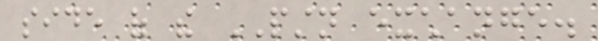side of the PSTN exchange.
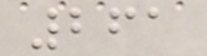261
